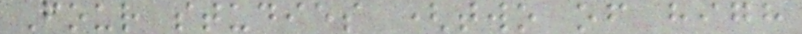Four studies (two of high
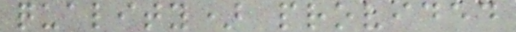quality) provided
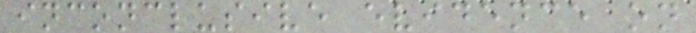inconclusive evidence on
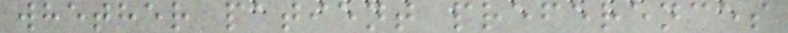whether patient preferences
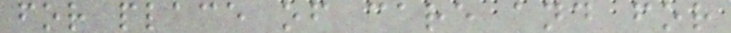for place of care and for
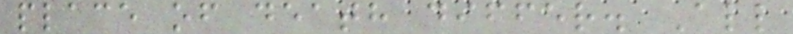place of death differ. All
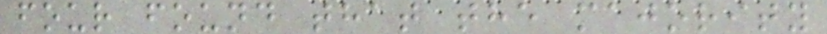four found that the majority
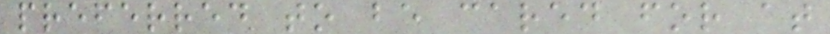preferred to be cared for at
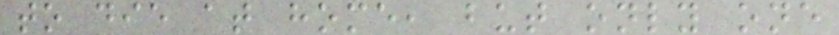to die at home, but only one
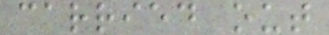carried out
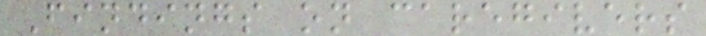Findings on caregivers
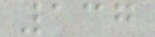137
